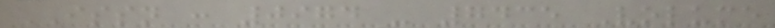ISSN : 0974 - 7435 Volume
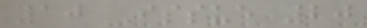10 Issue 20
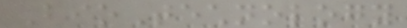BioTechnology
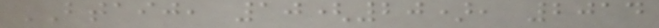BTAIJ, 10(20), 2014
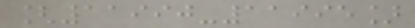[11990-11995]
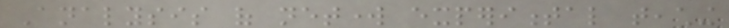Analysis of network experimental teaching
